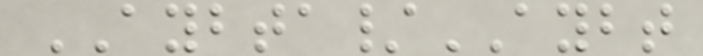AYBTA/AYBT
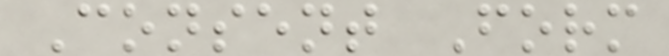Consent Form
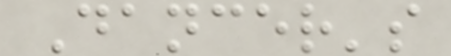Dancer's
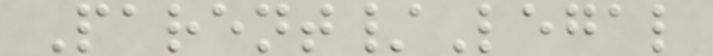Parent/Legal
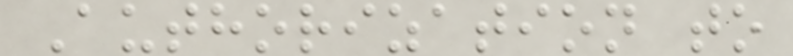Authorization to
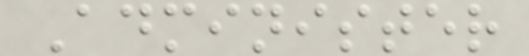Administer
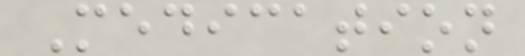Medication
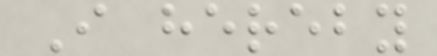I hereby
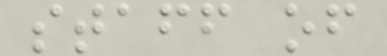staff of
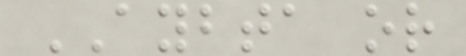AYBTA or
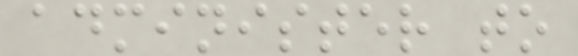administer to
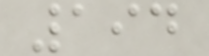194
